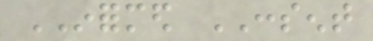INFORMED CONSENT
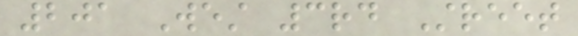201 West 3rd Street
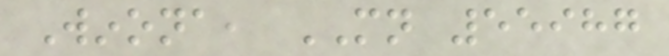Winona, MN 55987
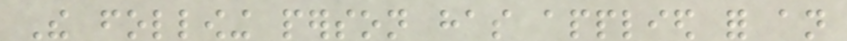The following person has applied for an
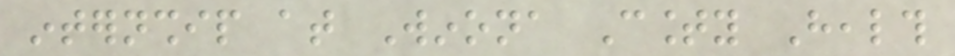internship at Winona County Health
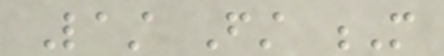Last First M
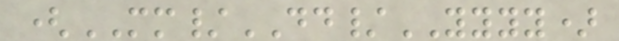(MM/DD/YYYY)
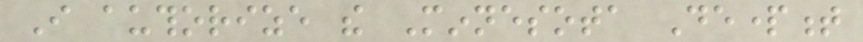I authorize the Minnesota Department
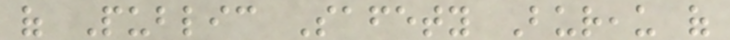of Public Safety Bureau of
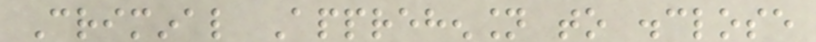Criminal Apprehension to disclose
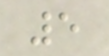5
